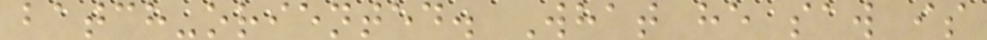batch-oriented. What he saw is
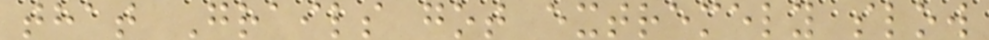that Grails got extremely slow
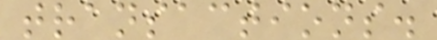transactions.
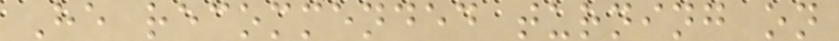He recommended turning on
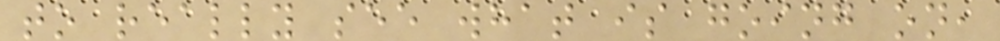to really see what is going on,
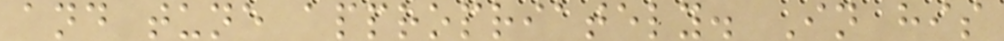and tune appropriately. In his
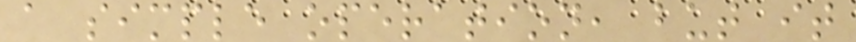a simple operation, but it
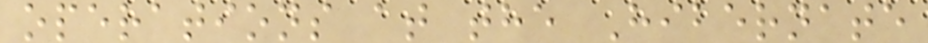operations at the Hibernate
